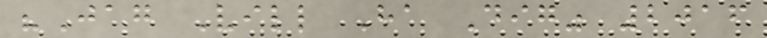"Jag Vill Ha Dig" 2016
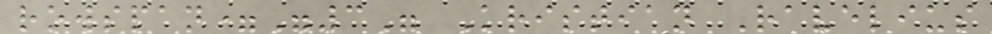rowspan="3" Kristian Ravelius
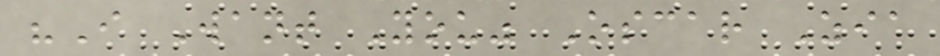"I Want You" Oscar Zia
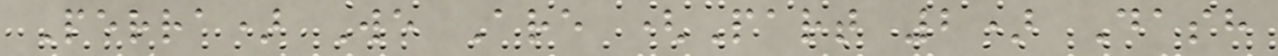Perra) We Are (Part 2) Dash
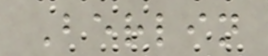Berlin
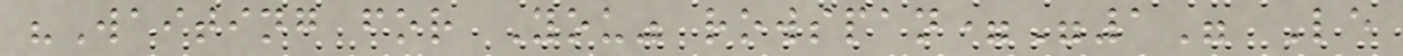"Waiting for You" rowspan="1" Le
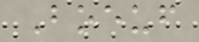Boeuf
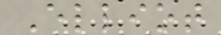Elliot
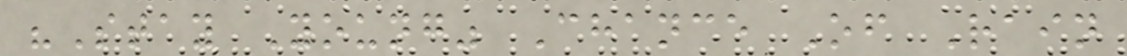"Stay Young" Chance Of Rain
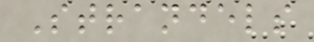Strandels
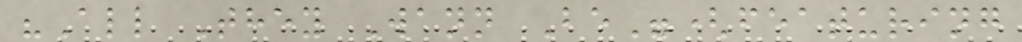"All They Wann Be"(featuring
